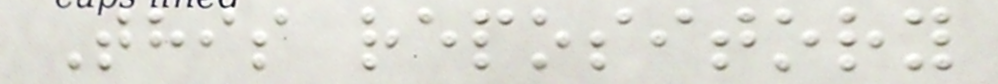This repository
